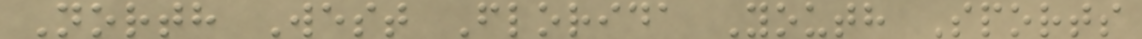North West Florida Youth Sports
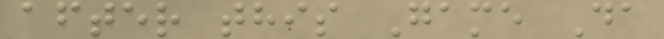after this Game Da
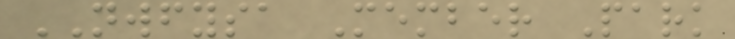NWFYSA Member Park
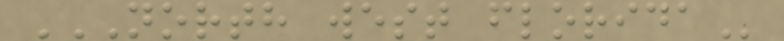NORTH WEST FLORIDA
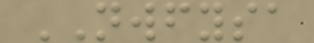NWFYSA
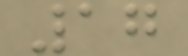17
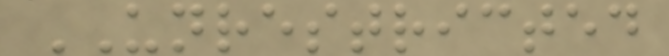UNRESTRICTED
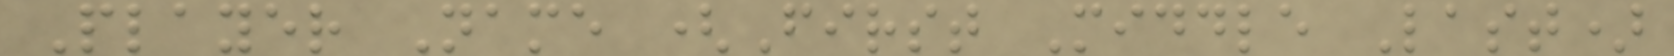Player Name (First Middle Last)
